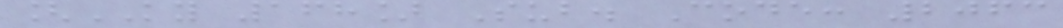[KY 168] Sub. Code: 2063
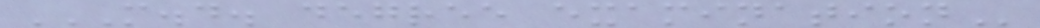M.D. DEGREE EXAMINATION
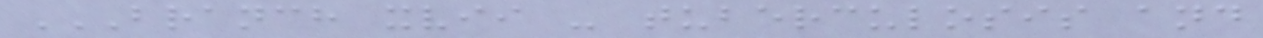BRANCH XVII - TUBERCULOSIS AND
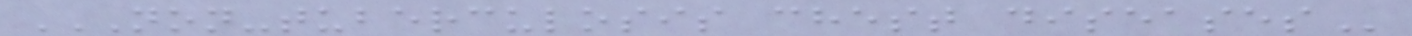NON-TUBERCULOSIS CHEST DISEASES
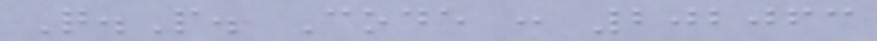Q.P. Code : 202063
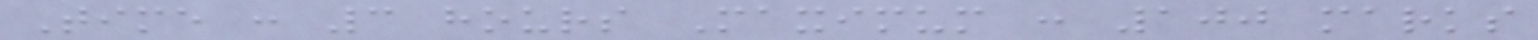Time : 3 hours Maximum : 100 marks
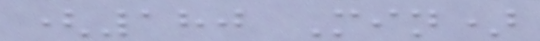(180 Min)
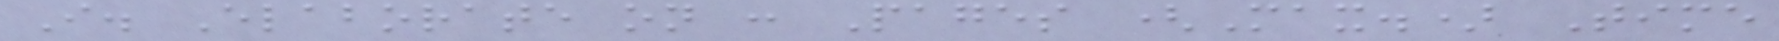I. Elaborate on : Pages (Max.) Time
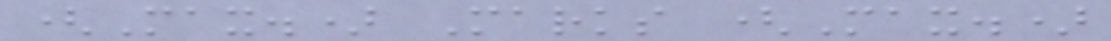(Max.) Marks (Max.)
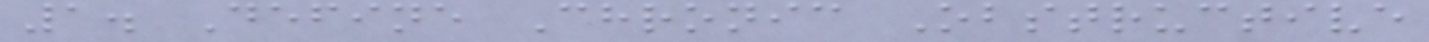1. Define Chronic Obstructive
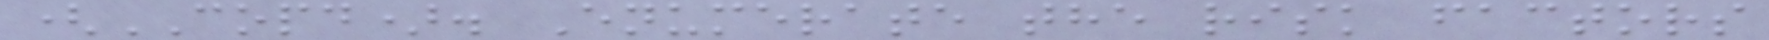(COPD). Enumerate the risk factors
